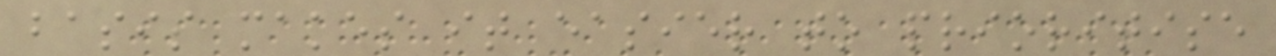basis makes it easier to prioritise
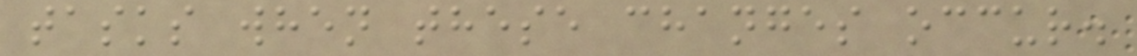tasks when these changes occur.
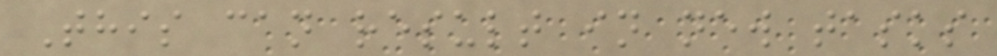This can result in new tasks
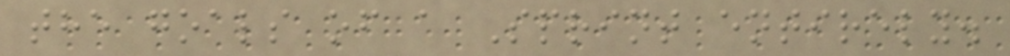the goals of a Sprint entirely.
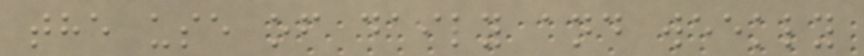the use of daily and weekly
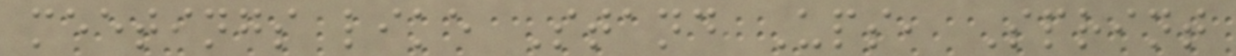meetings like Stand Ups, Sprint
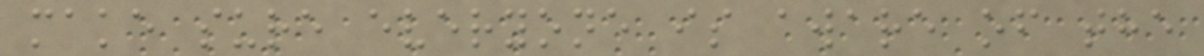make sure everyone is aware of the
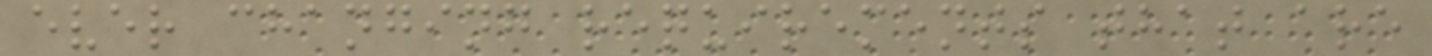ever changing requirements that are
